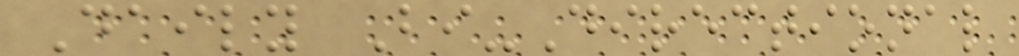Daily Bi-Directional
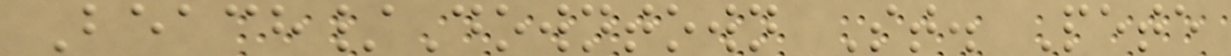Beach/Downtown St. Pete
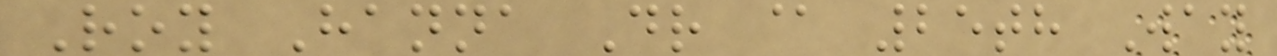Roy Hanna Dr @ 25th Way
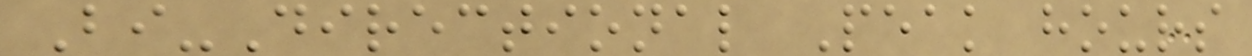Bi-Directional Peak hours
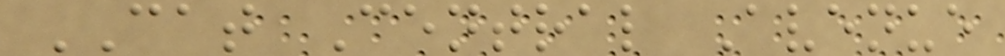CAT Central Avenue
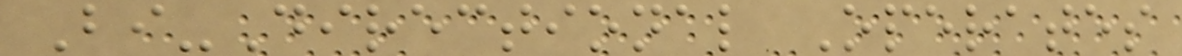Bi-Directional Operates
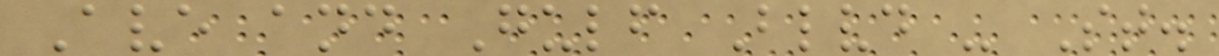Ave and Gulf Blvd - St.
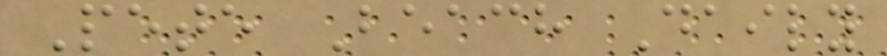Pete Beach Daily
